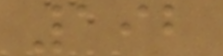192
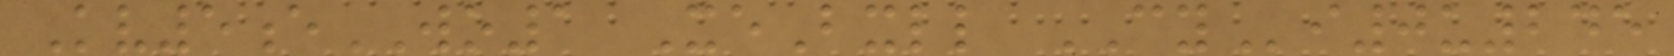Kv5eWO1 XeBxll CYi0u245
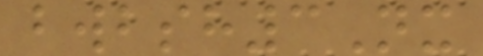bwbsh3Nx
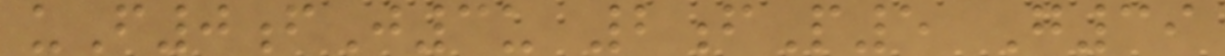uF0fJ3u 2fP5 G39
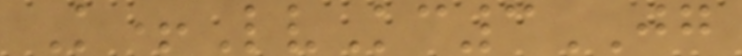K+LvKc3JG
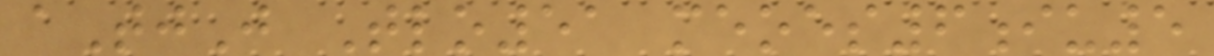aTjJ Tlo51 meoes6iu5
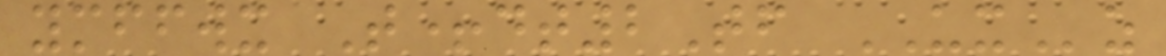ymffwx T+dt2Tf UXz
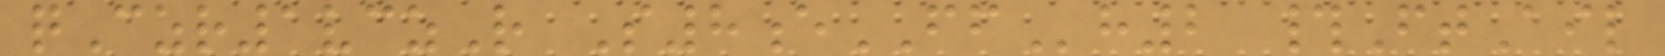qCzr1vczR S8eFFh2 #FtAil
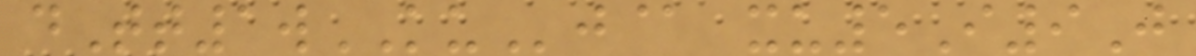dTt1wKUj@ xu5I9J
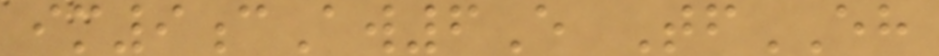im9cAw6E TfEH
